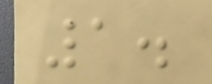1.
